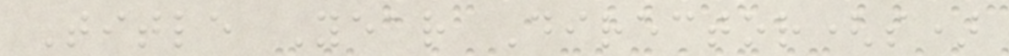Title Year Director(s)
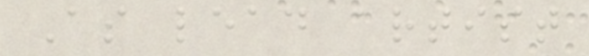As lead artist
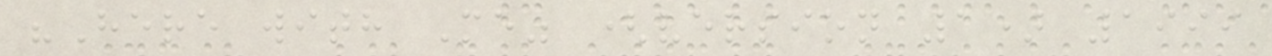"Here with Me" (version 1) 1999
